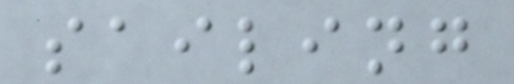sailing
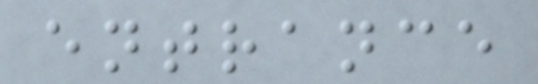entrance
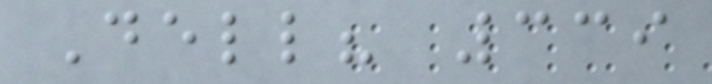Dell? 339
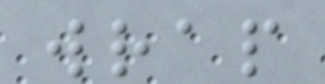wrap
